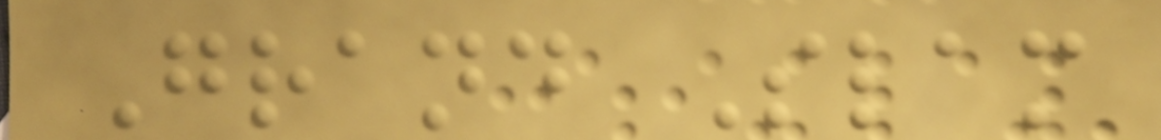Grand Slam
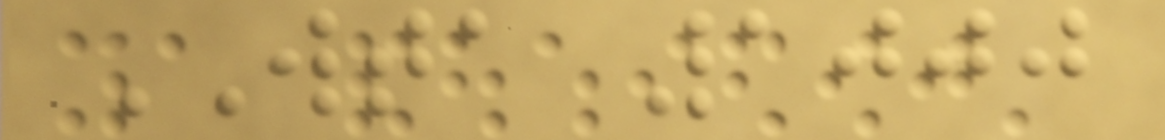WTA 1000
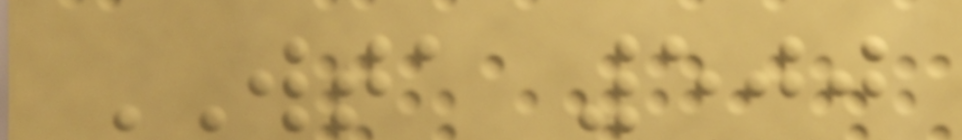WTA 500
